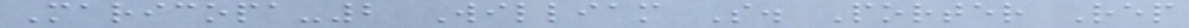Maricopa-2 William S. Porter Rep
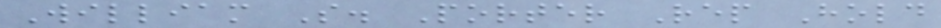William S. Porter Rep Hold
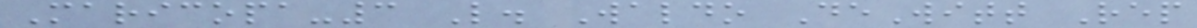Maricopa-3 L. Waldo DeWitt Rep
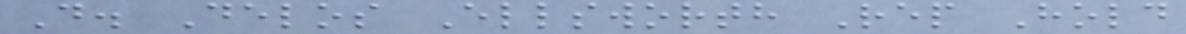D. Delos Ellsworth Rep Hold
